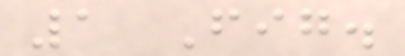1 Fig.
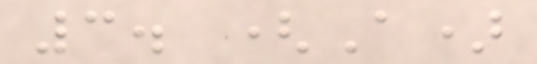3. (A)
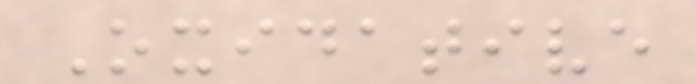Oxidative
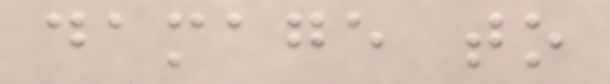damage to
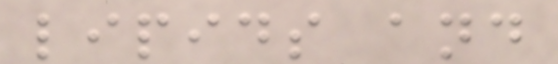lipids and
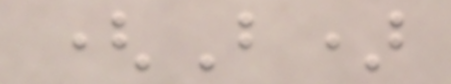(B)
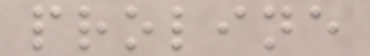proline
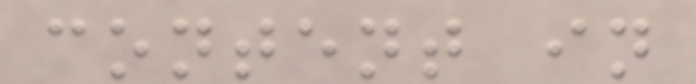content in
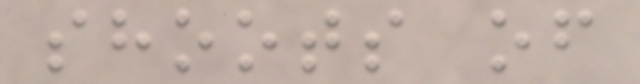shoots of
